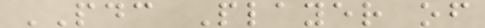PDC Player of
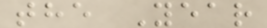the Year
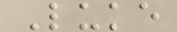Luke
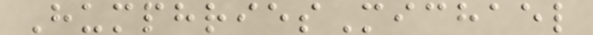HumphriesMichael
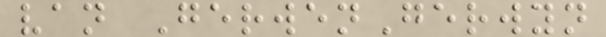van GerwenGerwyn
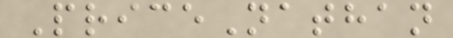PriceNathan
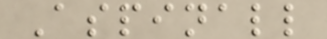Aspinall
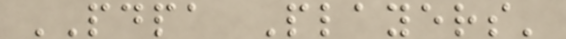PDPA Players'
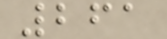261
